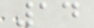14
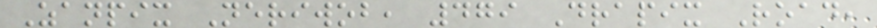Zanpix Neriwob, 479 Drapix Road,
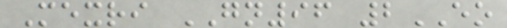Mexri GN96 2EO
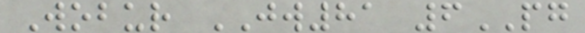Wobur JW81 6PG
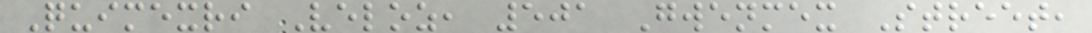Quimexri Veloz, 501 Gwenmex Street,
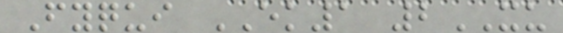Fyqui EK1 2XU
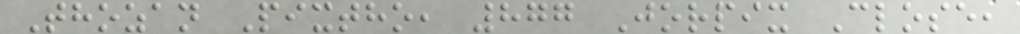Thozan Pixtho, 877 Jorpix Close,
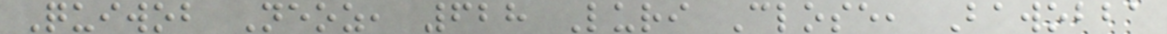Quiwob Neoz, 628 Luri Close, Bawobba
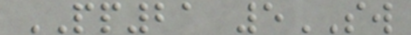PP21 5SW
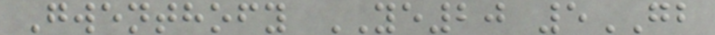Gwenthofy YE20 5GB
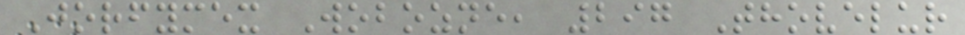Jorfymex Wobozne, 297 Thovelur
